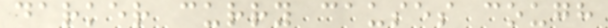darker curry causes cough
